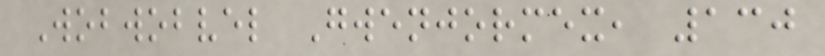Wobwobvel Gwenjormex, 130
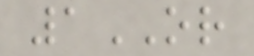1OR
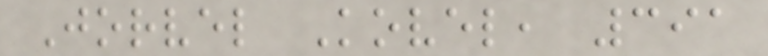Jorvel Kovel, 391
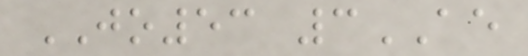JO53 3AE
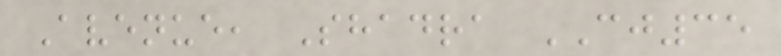Avenue, Shadra CJ35
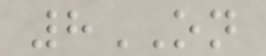8ON
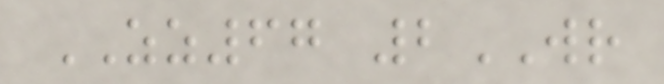ZZ67 2WR
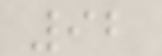92
